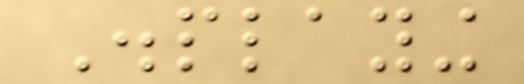Displaying
